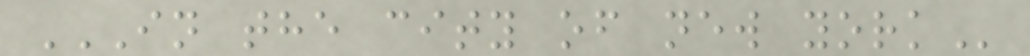IN THE CITY OF NEW YORK
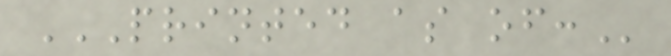PRINTED AS OF:
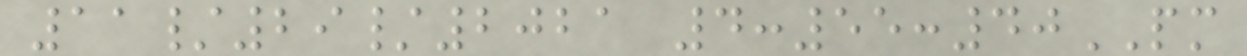11/29/2021 4:55:40PM
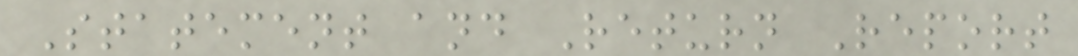Statement and Return Report
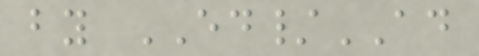by ED/AD
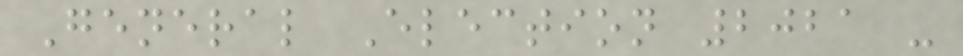General Election 2021 -
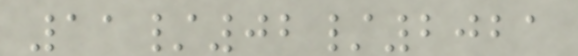11/02/2021
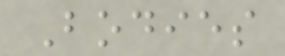Bodies
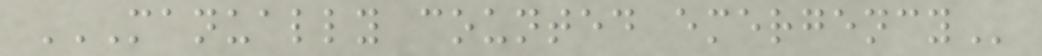MANUALLY COUNTED EMERGENCY
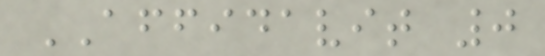AFFIDAVIT 0
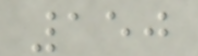150
